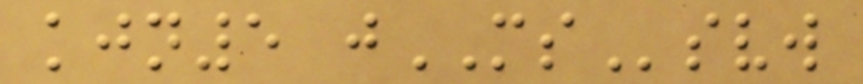kjn5 jMSsvw
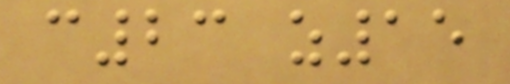c23 z15
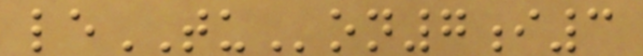leTUon7i3
